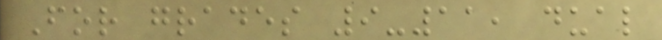For grades 9-11, dual
